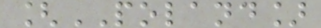[POLAND]
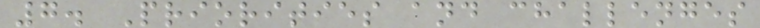7. Priorities and challenges
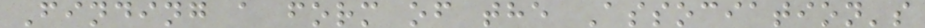Finding a form of the Association's
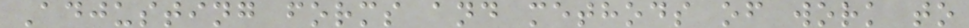Adjusting forms and methods of work to
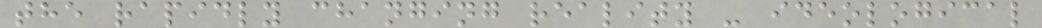the rapidly changing reality - ideological
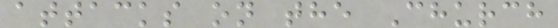attacks on the Church
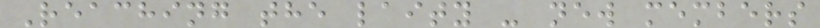Reaching the laity - new members
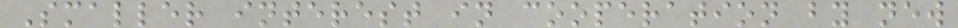Smaller interest in cooperation by new
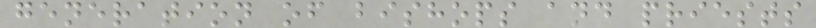generation of bishops and priests
